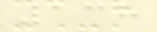138
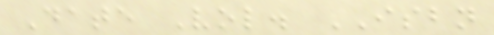Date Vol. ISBN
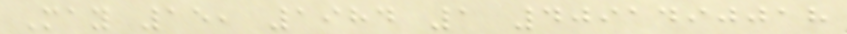May 15, 1984 1 4091490018
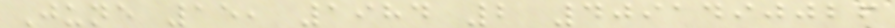June 15, 1984 2 4091490026
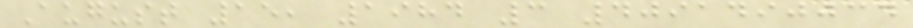August 15, 1984 3 4091490034
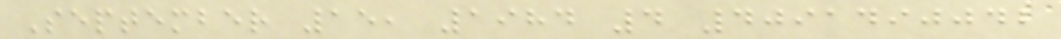September 15, 1984 4 4091490042
